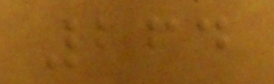264
